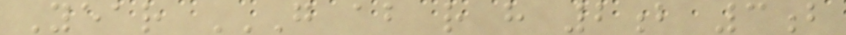Year G AB R H 2B 3B
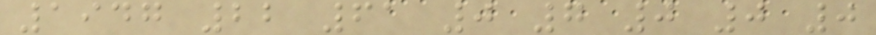1947 22 61 0 7 0 0 0
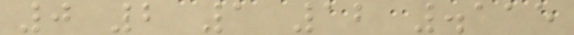0 2 1 12 .115
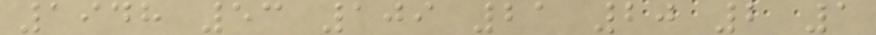1948 53 109 21 20 2 1
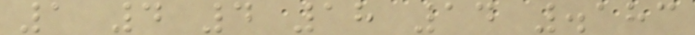1 4 4 18 14 .183
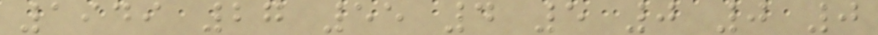1949 27 55 4 5 0 0 0
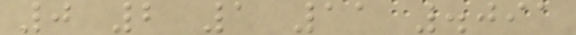0 2 1 11 .091
